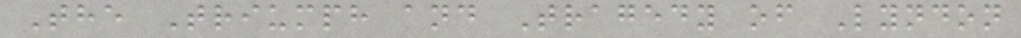The Triumph and Tragedy of Lyndon
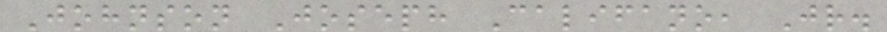Johnson Joseph Califano, Jr.
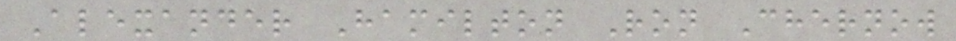Alexander Hamilton Ron Chernow
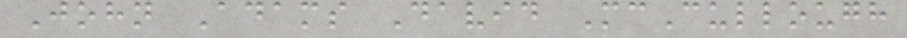John Adams David McCullough
